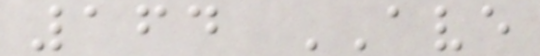164 AVE
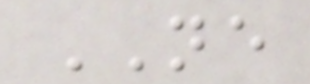NE
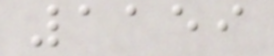1159
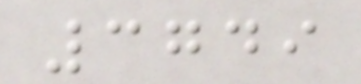3749
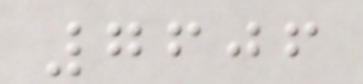7606
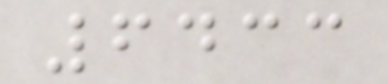6433
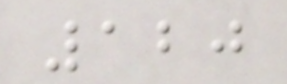120
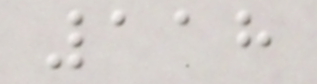118
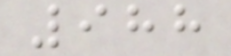988
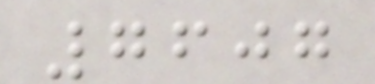7607
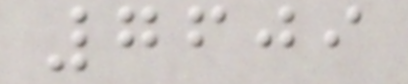7609
